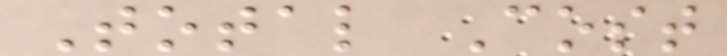Total Cost
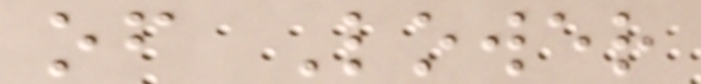of Lower
